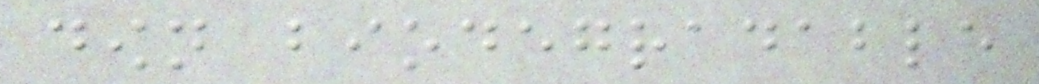down biodegradable
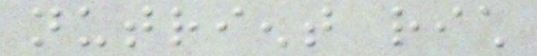nutrient rich
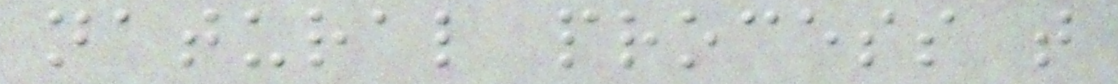natural process that
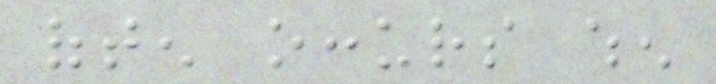often occurs when
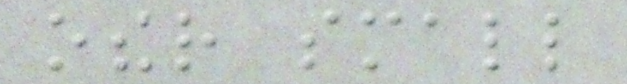other small
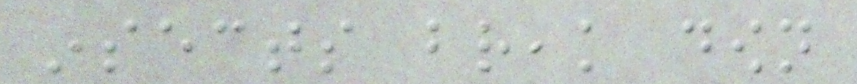insects break down
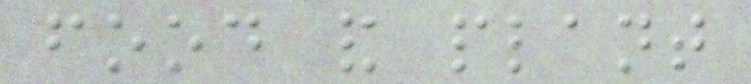food and plant
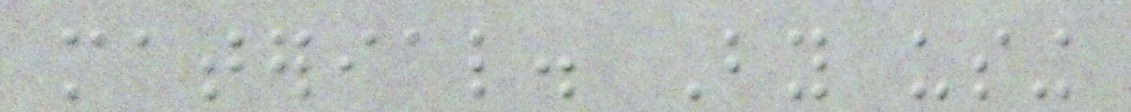material. By using
